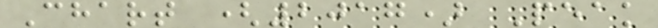Chart (2017) Peak
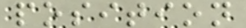position
